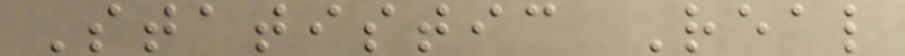Statistic Real
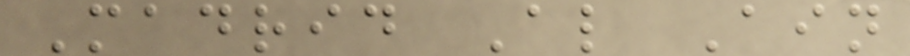Madrid Al Ain
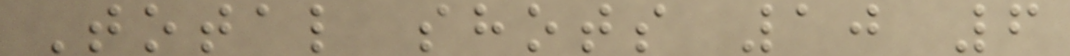Total shots 10 6
